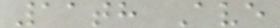11th Ave
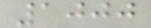1000
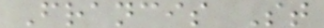Francis St
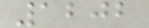1202
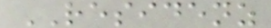RESIDENZ
